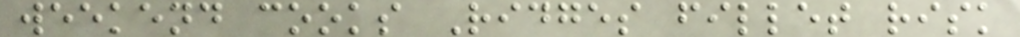weekend cooks Ridges fillet risk
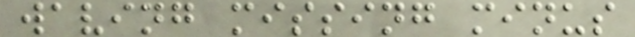waving missing minus
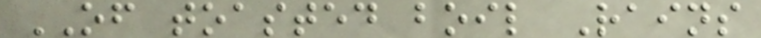OF toasted boil Rains
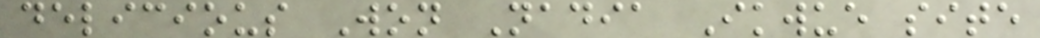delicious Won Nadia Ikwue site
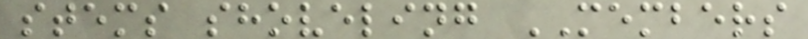stems shoveling MEMBERS
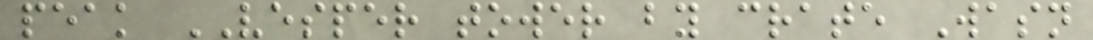peak VESPER tower by crate Wasn
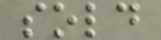sold
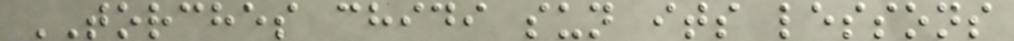TORCHES chidi sun its lessons
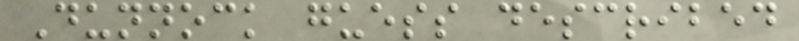Dunnock guess described
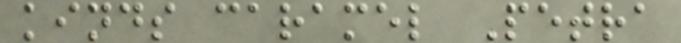kinds caramel Petra
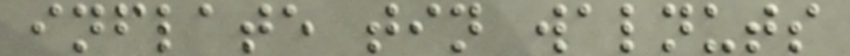inflate tin walnuts
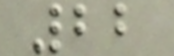22
